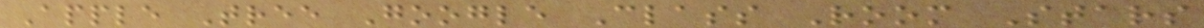Apple Tree Google Class Room Stars
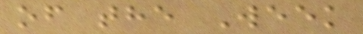of the Week
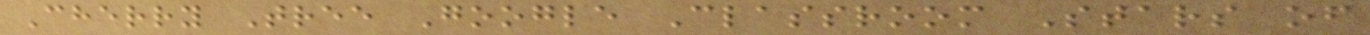Cherry Tree Google Classroom Stars of
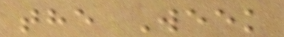the Week
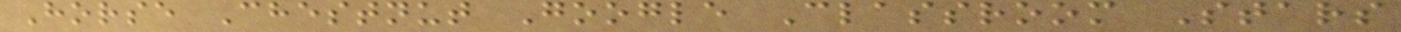Horse Chestnut Google Classroom Stars
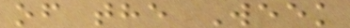of the Week
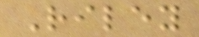Riley
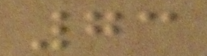73
